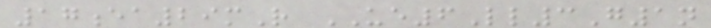17ea29mR UE6Ll3G1n
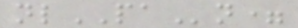nlPAn=
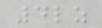4lz
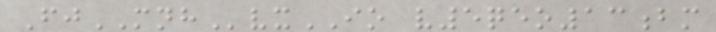FjMNHvxIO v5qeo13bm
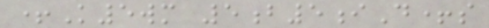+K5wm 5b5iD+s
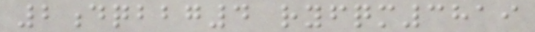2dqbbg4 ryfqm3819
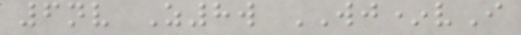6nv Z8w WJ*vI
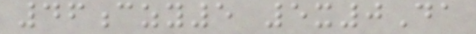46czy5 5x0Da
